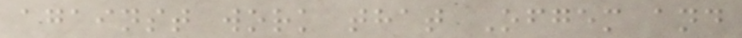against work that Ofgem and
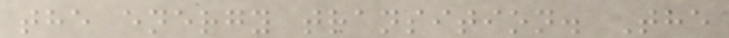the energy transition. The
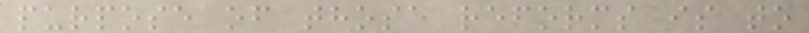purpose of those reforms is to
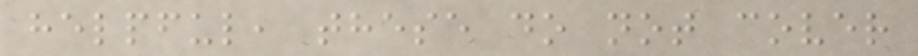helpful, these do not cover
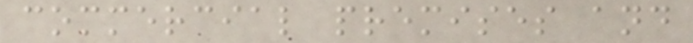commercial premises and
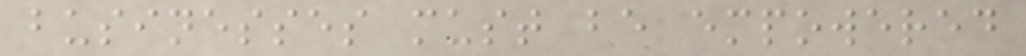businesses must be empowered
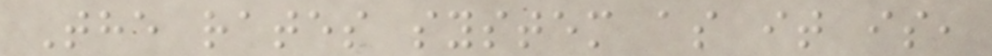The rates system as it is,
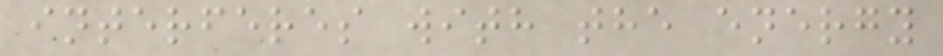interferes with the energy
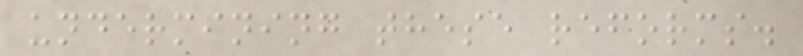undermining these reforms.
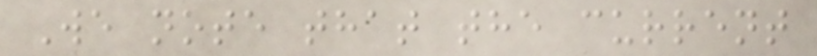We note that the current
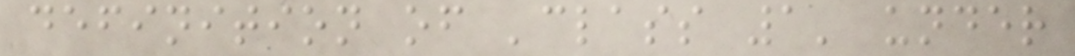definition of 'class 1' under
